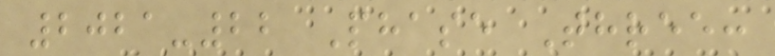2021-22 Phase Three:
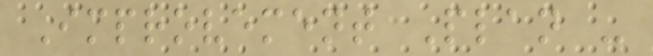Improvement Plan -
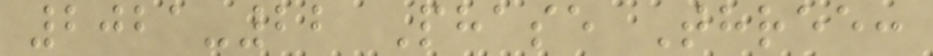2021-22 Phase Three:
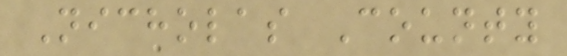Nicholas County
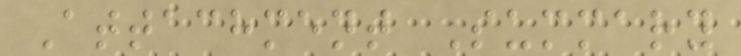Attachment Summary
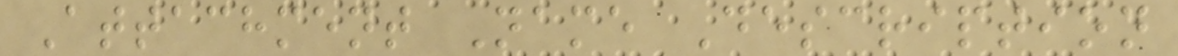Attachment Name Description
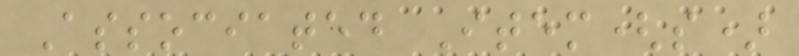Associated Item(s)
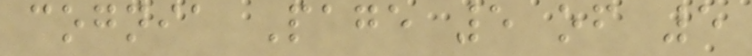cognia Page 5 of 5
